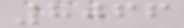8066
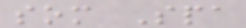som Spa
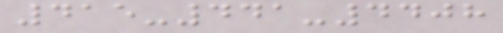415-441-4408
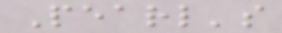Pearl's
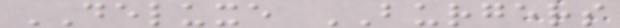DELUXE BURGERS
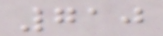710
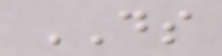DS
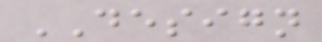DESIGN
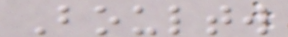Boultw
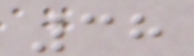38
